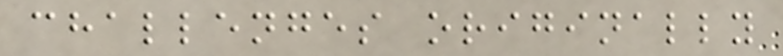challenges originally
